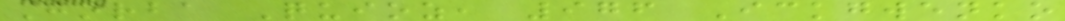Jorba Quioz, 976 Ickgwenko
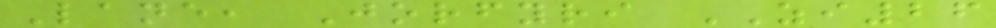Lane, Jorfyri ZI26
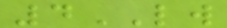4LW
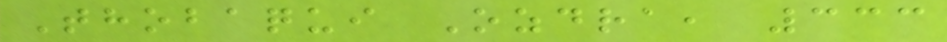Thobaqui Ozdra, 333
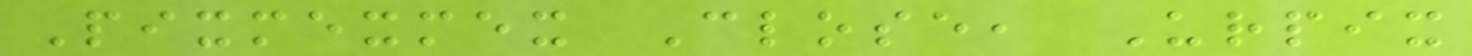Pixmexmex Close, Urpix
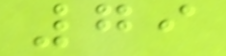79
